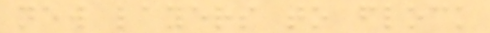new layers to flock
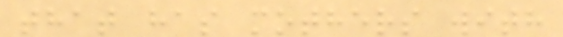that has mothers with
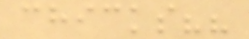chicks??
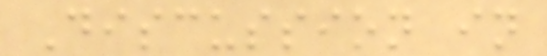Discussion in
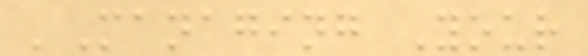'Managing Your
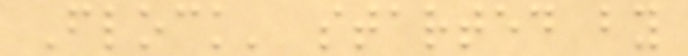Flock' started by
